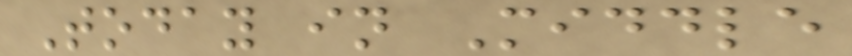Today in Middle
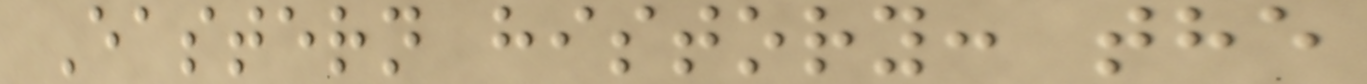Eastern history: the
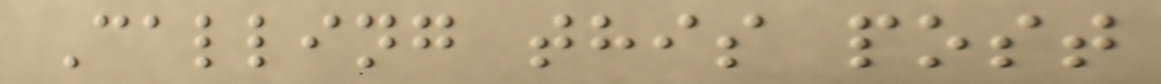Calling this post
